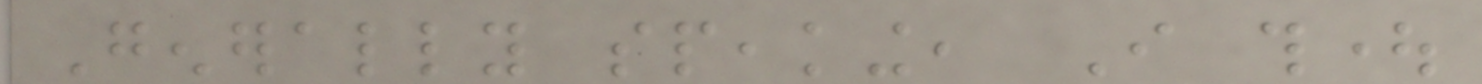Generally speaking, I thought
